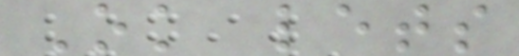Ok lets
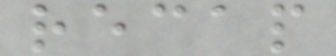recap
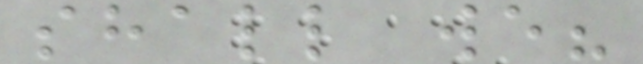shall we?
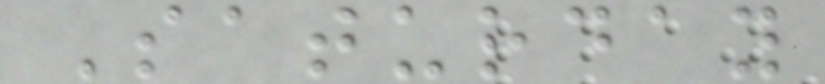Saturday
